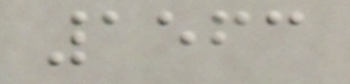1563
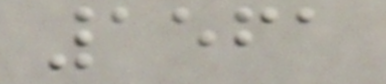1561
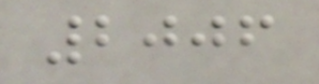2006
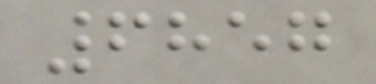6857
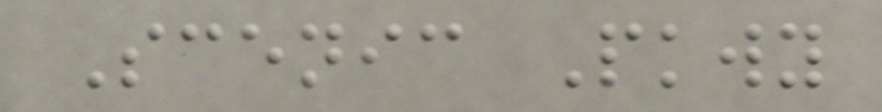Scenic Pkwy
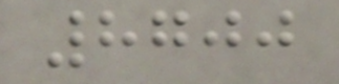8700
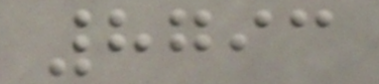8793
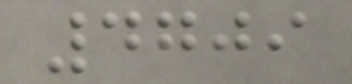4709
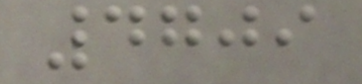4709
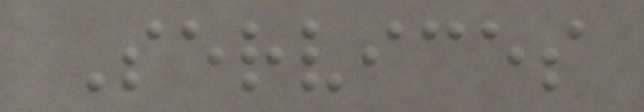Services
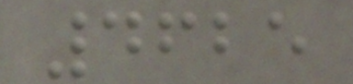4625
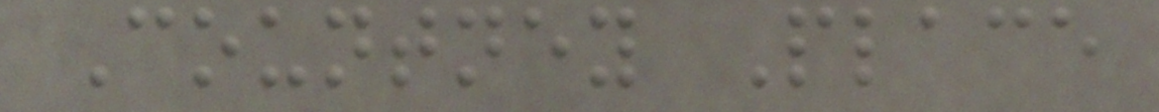Countney Place
